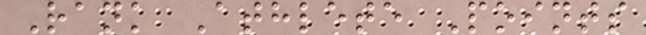Rank Athlete Points
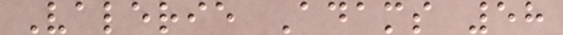Valerie Adams 58
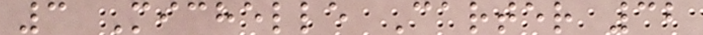3 Michelle Carter 32
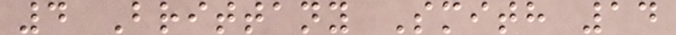4 Brittany Smith 14
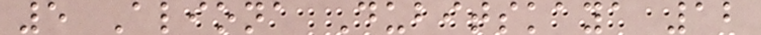5 Aliona Dubitskaya 12
